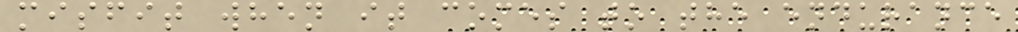misfit when it comes to the endurance
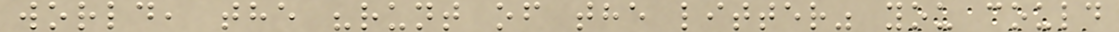world, the "runt of the litter" you could
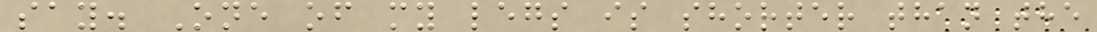say. One of my legs is shorter than the
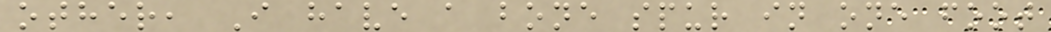other, I have a bone spur in one foot
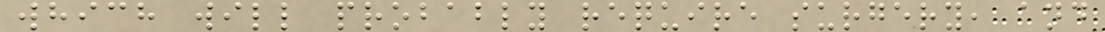which will probably require surgery, and
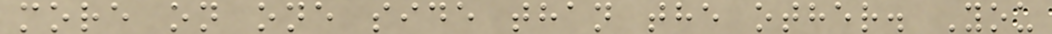more on one side than the other. You
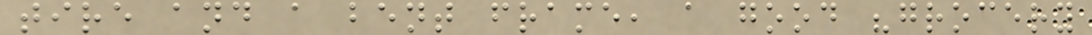tire and a bent frame, a good "grocery
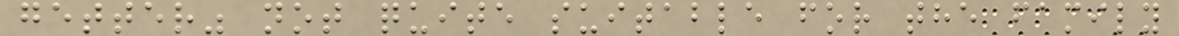getter" not quite suitable for the family
